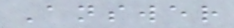Answer
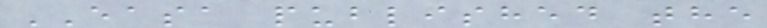EASA published the
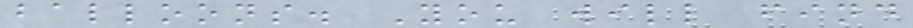balloons. You will find
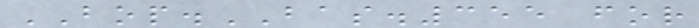BOP.BAS.355 for
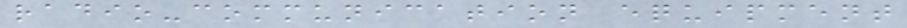radio-communication equipment
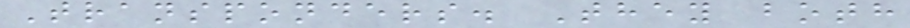Transponders. They both
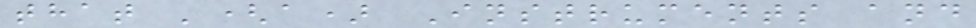that '(a) Instruments and
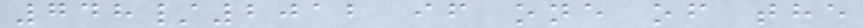748/2012 if one of the
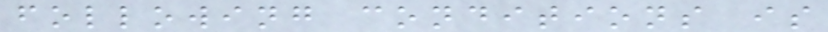following conditions is
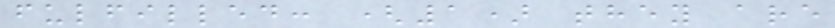fulfilled: (1) they are
